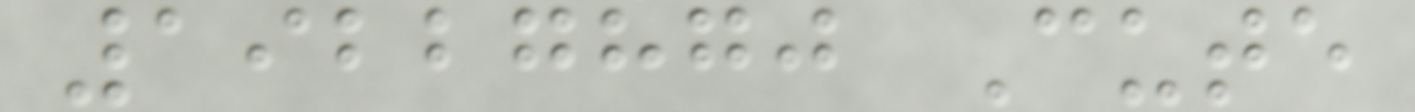19227870 Cute
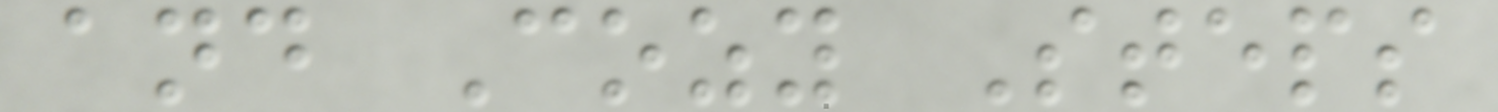and Cozy Steps
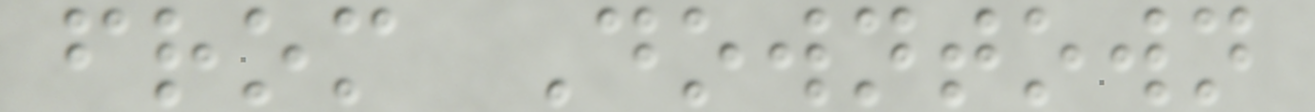from Downtown
